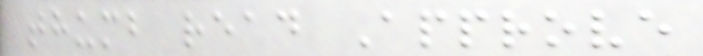thumb read Approve
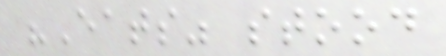"Eats" stood
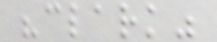"clark"
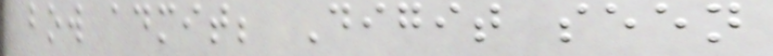bow admit; Digit seen
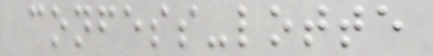confess-lotte
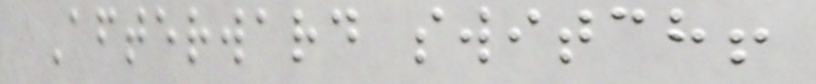Afterward switch!
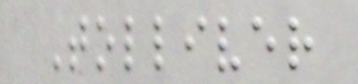Tolliver
